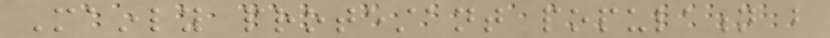Mainly protestant population but
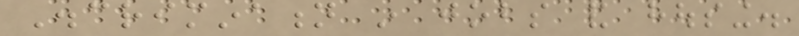Discrimination in jobs and housing.
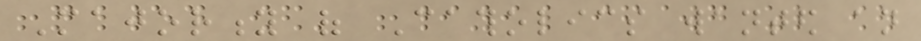Majority of Catholics wanted an
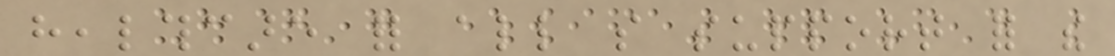healthcare for all so support for the
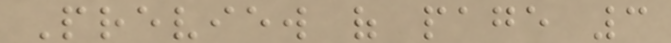Preview of page 3
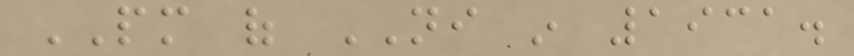PM of NI in 1931.
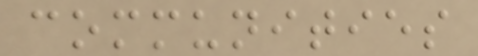communities
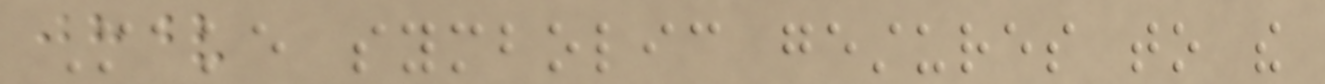Make symbolic gestures to the
